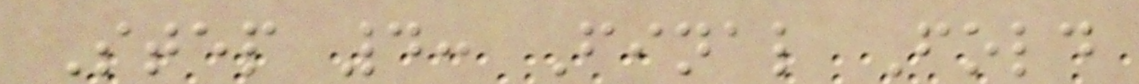Step 4: Final Fold
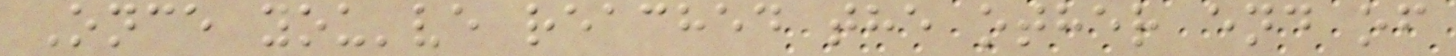Once you've reached the other end of
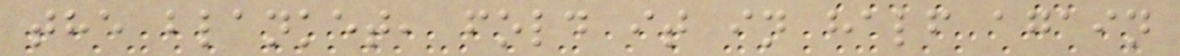the blanket, fold it in half again
